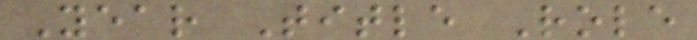Year Title Role
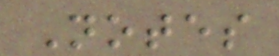Notes
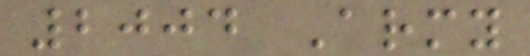2004 Army
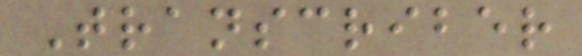Transcriber
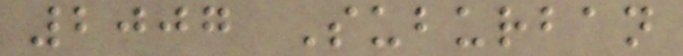2007 Suburban
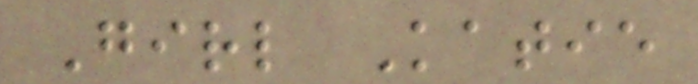Girl Katie
